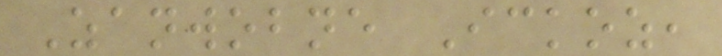Zanwobne Ickoz,
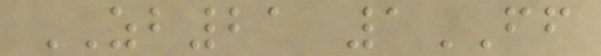ZB21 1FF
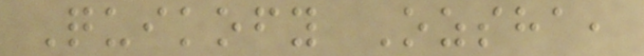Quikofy Ozsha,
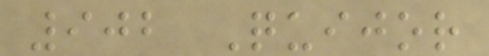902 Quijor
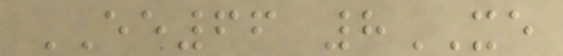EE66 8XE
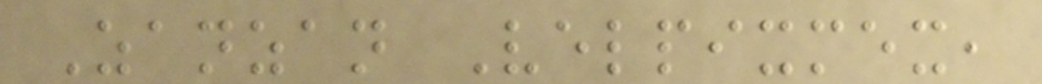Zanzan Velpixmex,
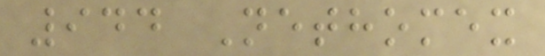944 Nethomex
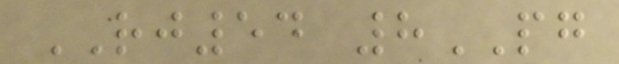RJ54 8PG
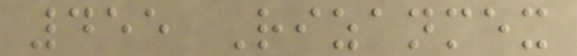455 Rizanmex
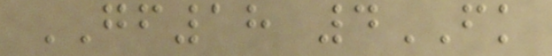GF18 4FK
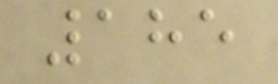185
